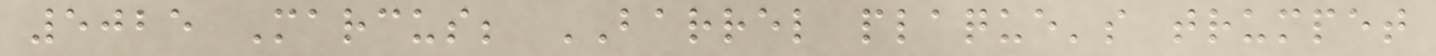5025 Marcus; BARREL plaque's trumpet
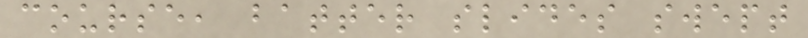course, batter slides swept
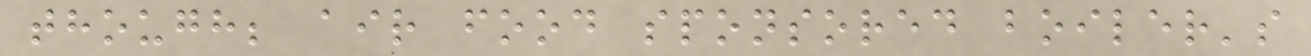though; air food sponsored boiler's
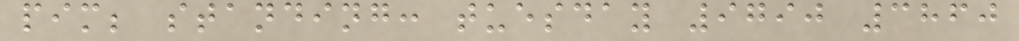pim; standing: tuesday 9790 3860
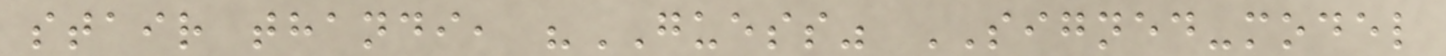stair thandi, "GUESS" SIGNED-model
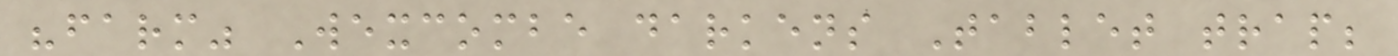"farm" Wexcombe darkens Tablet trap;
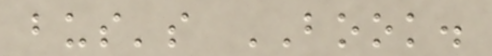bus's BOOK.
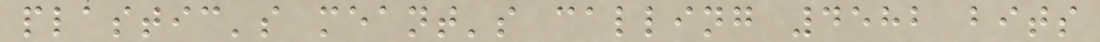plastic's meant's calling 4582 bits
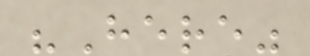"Here"
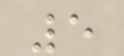5
